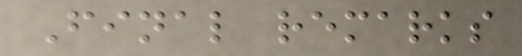Final remarks
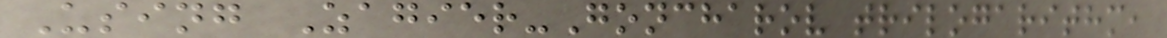Using Zagier-Goncharov trilogarithm,
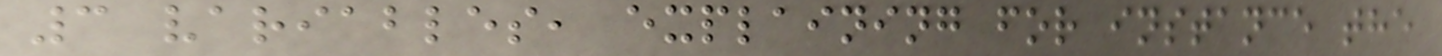3 variables, explaining for instance the
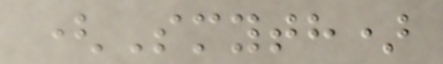(Smyth)
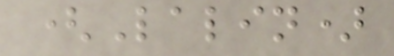(Lalin)
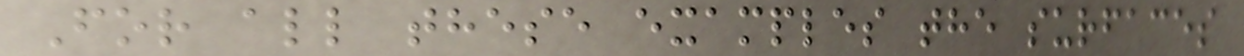For all these examples the surfaces
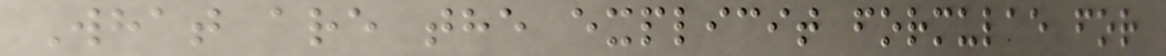What are the explicit formulae for
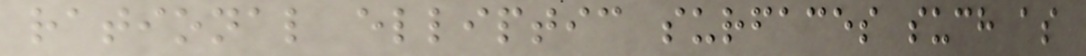rational elliptic surfaces such as
